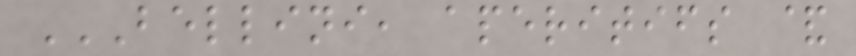BELLINI, APERITIFS &
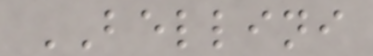BELLINI
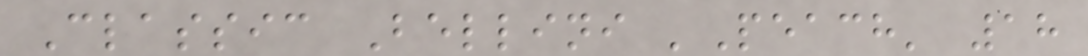Classic Bellini 'Peach' 18
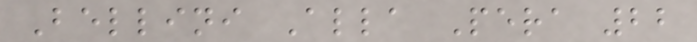Bellini Alla Pera 22
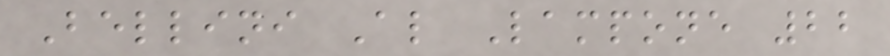Bellini Al Lampone 22
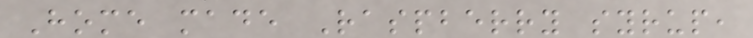Home made Raspberry syrup,
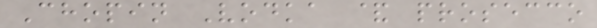Chopin Vodka & prosecco
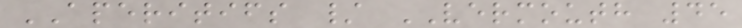APERITIFS / VERMOUTH 45
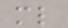ml
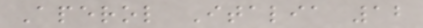Aperol Italia 12
